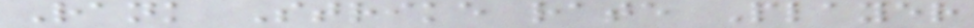Rank Strike rate Player
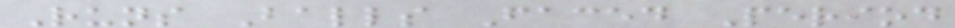Runs Balls Faced Period
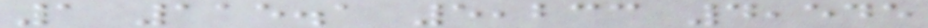1 115.1 5,233 4,545
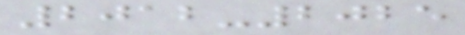2012-2025
